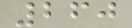260
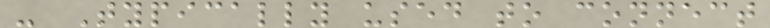- Typically used to connect
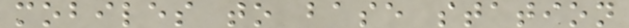mobiles to base station
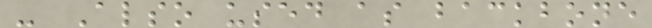- Also used as backbone
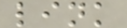link
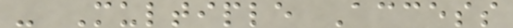- Multiple Access
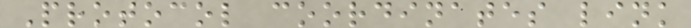Protocol coordinates link
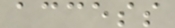access
